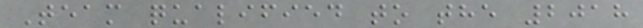Team qualified to the 2018
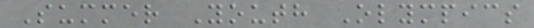Summer Youth Olympics
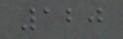120
